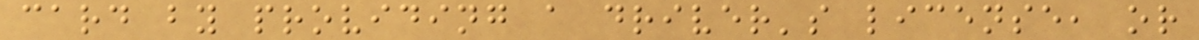card by providing a driver's license, or
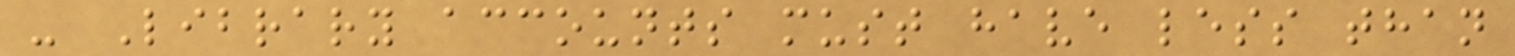- Library accounts must have less than
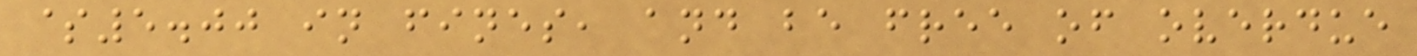$5.00 in fines, and be free of overdue
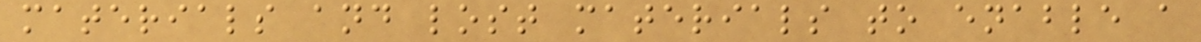materials and lost materials to enable a
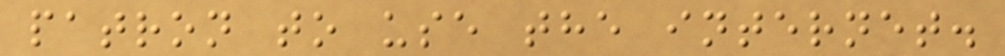patron to use the internet.
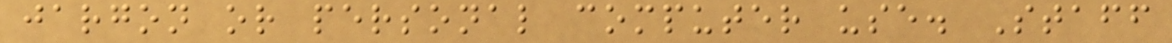jargon or personal computer use. Staff
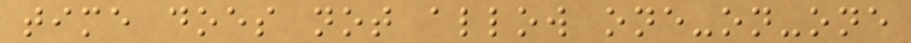time does not allow one-on-one
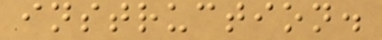instruction.
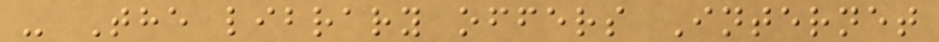- The library offers Internet
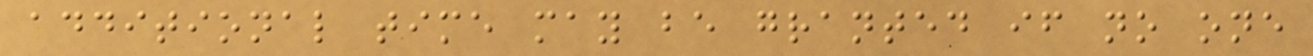additional time may be granted if no one
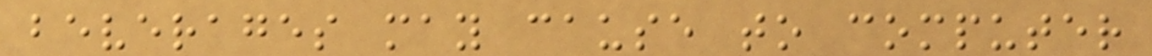beverages may cause to computer
